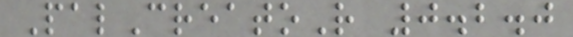PalCreatoR 0.2.0
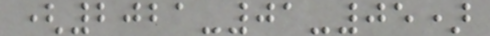(2021-01-05)
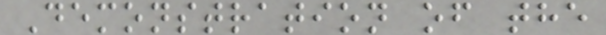Demonstration of the
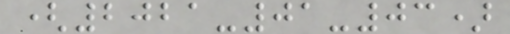(2021-01-03)
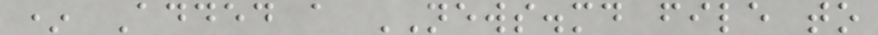* Added a NEWS.md file to
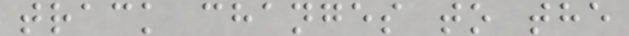track changes to the
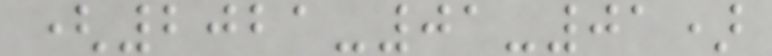(2021-01-01)
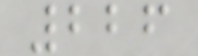226
